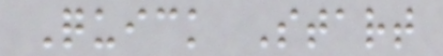Quick Start
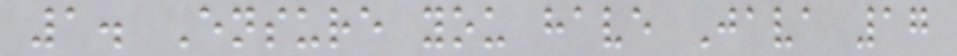1. Ensure you have Java 17
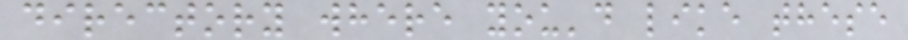directory where you'd like these
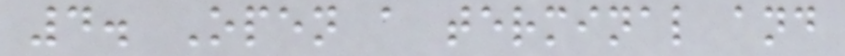4. Open a terminal and
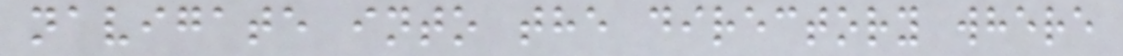navigate into the directory where
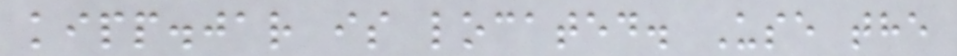kipp.jar is located. Use the
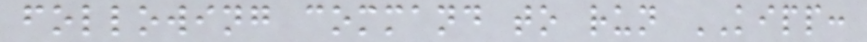following command to run KIPP:
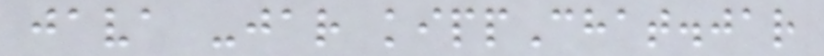java -jar kippChat.jar
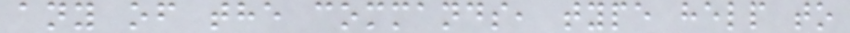any of the commands, type help to
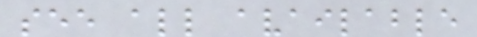see all available
